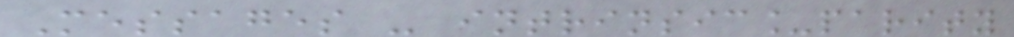Messages - intrinsic_parity
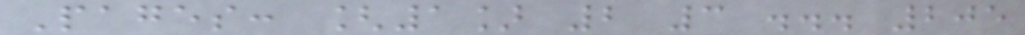Pages: [1] 2 3 ... 205
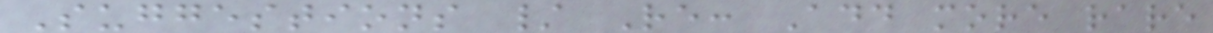Suggestions / Re: Add more rare
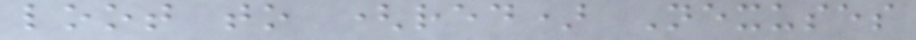loot to (red) Nexuses
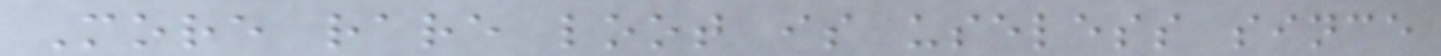More rare loot is useless since
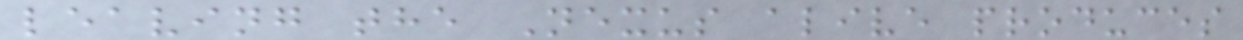leaving the Nexus alive produces
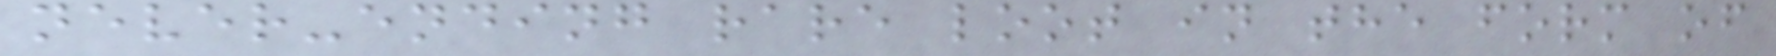never-ending rare loot in the form of
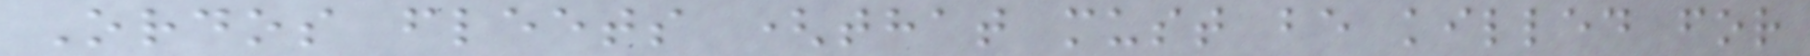Ordos fleets (that must be killed for
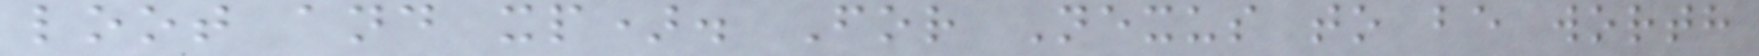loot and xp). For Nexus to be worth
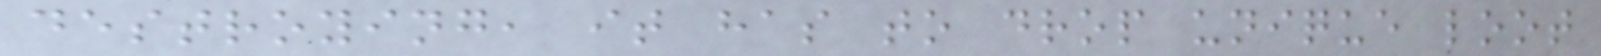destroying, it has to drop unique loot
